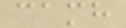camh
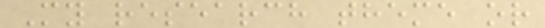My research theme or
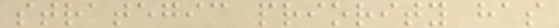strategic priority has
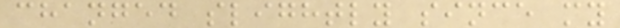changed slightly since my
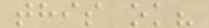this ok?
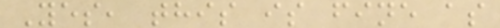Yes, this is fine as
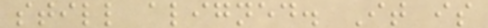still aligned. It is
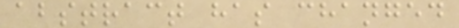abstract has changed
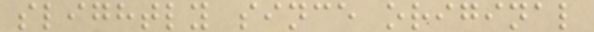slightly since original
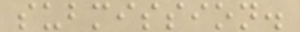submission.
